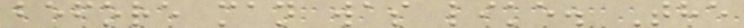before man was like. The
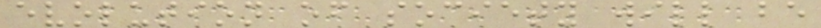evolution of society will be
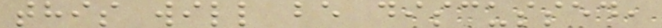this will be discussed,
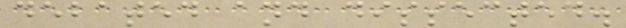debated and dissected.
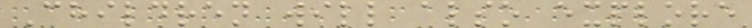Children will also explore
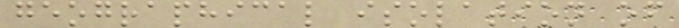geographical isolation of
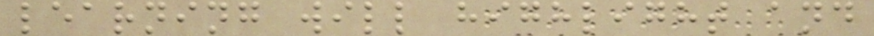learning will highlight and
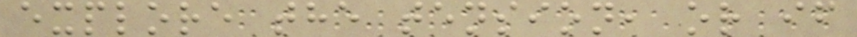explore the tension, or if
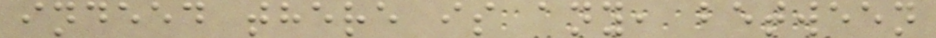indeed there is any, between
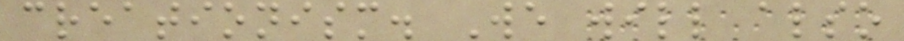creationism. We will also
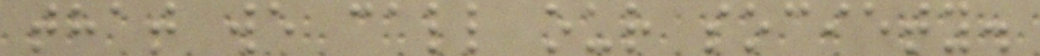that we call our society.
